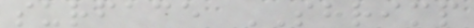surface SHRIMP
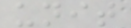unit
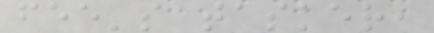fee's tasker,
